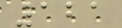121
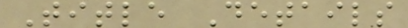Title Details
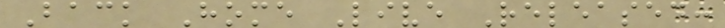Back Home Live Released:
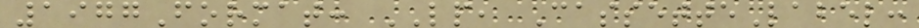1977Format: LP, CassetteLabel:
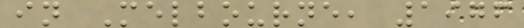in Melbourne, 1976
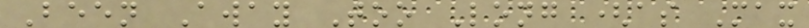Been Away Too Long (as Max
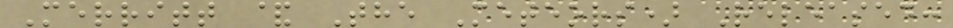Merritt & The Meteors) Released:
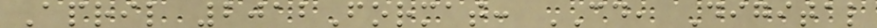April 2012Format: CD, Digital
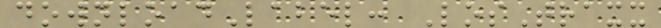downloadLabel: LosTraxx
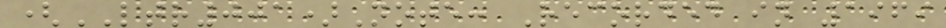(LTR001)Note: Recorded in 1969
